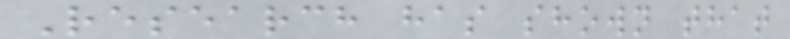Research has shown that
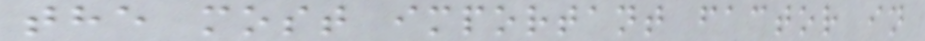the most important factor in
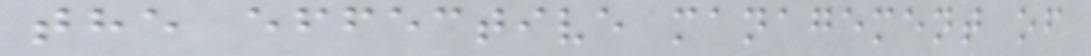the effective management of
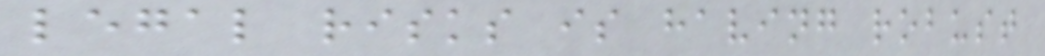legal risks is having robust
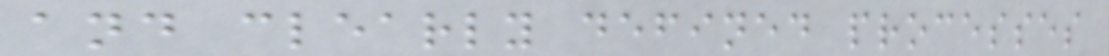and clearly defined processes
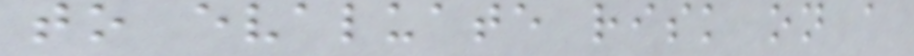to evaluate risk on a
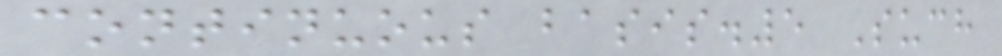continuous basis.5 Such
